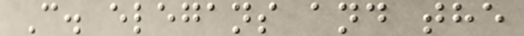C. elegans and the
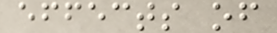effects of
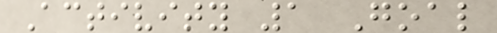Activity 1 Goal
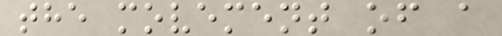the movement of a
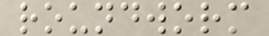roundworm
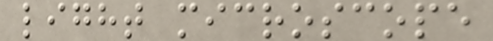light microscope
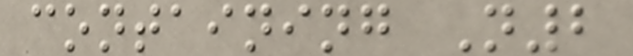containing N2
